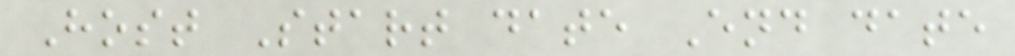Host Start date End date
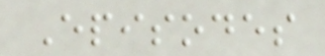Episodes
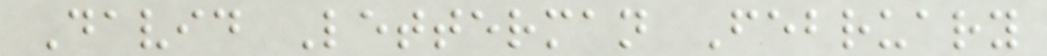David Letterman February
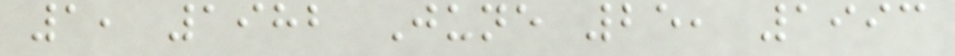1, 1982 June 25, 1993
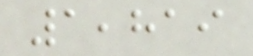1,819
